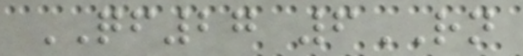QF27 6RN
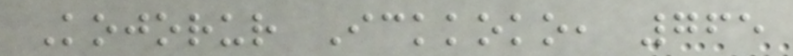Kojorur Ickkoko, 765
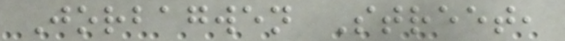Jorbagwen Street,
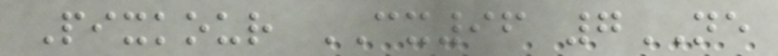Pixkour CX96 7NE
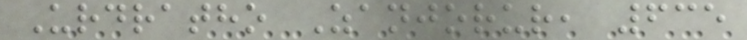Urdratho Zanjorur, 635
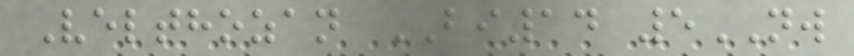Velthozan BI14 5NW
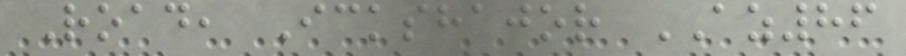Road, Ickshajor AZ86
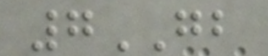7GB
